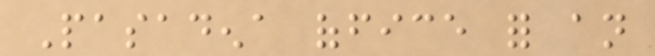Pasadena office for an
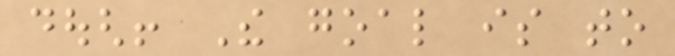dough! The goal is to
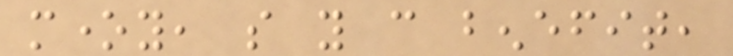money, so you can benefit,
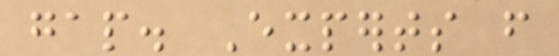gap. Experts from
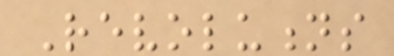Revolutions
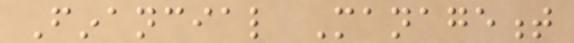Financial Management
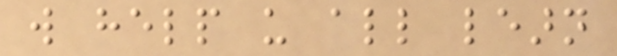will help us all learn
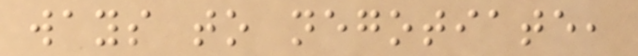ways to negotiate,
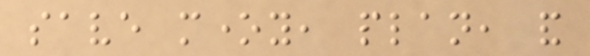save money, plan, and
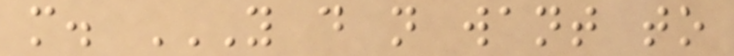more. YOU DO NOT WANT TO
